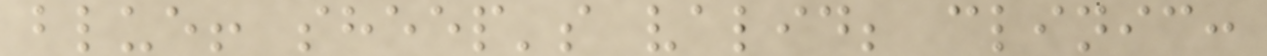blue! sheep's valid; clinic:
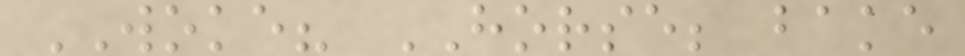WOKE? HORSE; bake
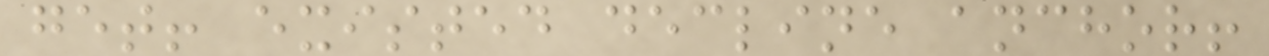get! existed decline anchor!
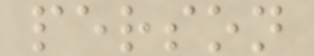person
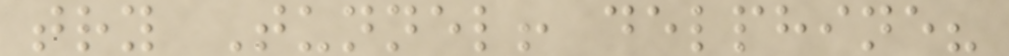try Tunnel! delphine?
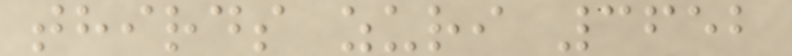thirds zuri 3652
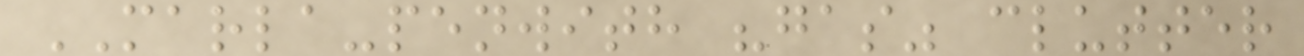MARLA-penwith "gas" clutter
